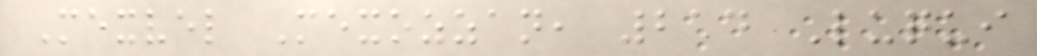Mexvel Mexozzan, 214 Luqui
